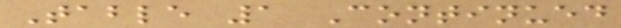Table 1 Continued
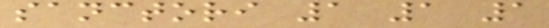sanctori 1 1 1
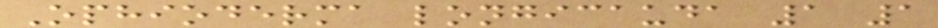Ophioderma longicauda 1 1
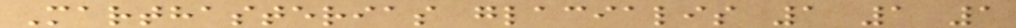Marthasterias glacialis 1 1 1
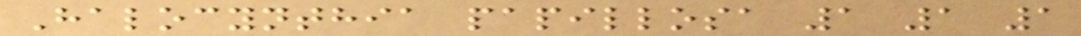Halocynthia papillosa 1 1 1
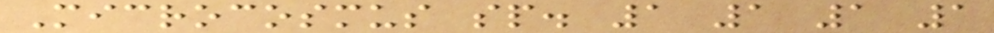Microcosmus sp. 1 1 1 1
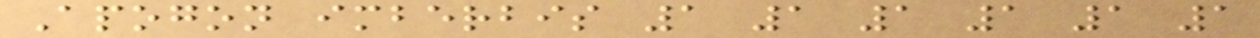Apogon imberbis 1 1 1 1 1 1
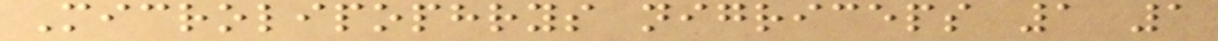Microlipophrys nigriceps 1 1
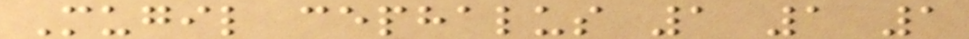Mugil cephalus 1 1 1
